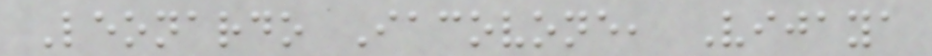Leonardo Iacovone, Vijaya
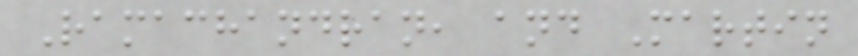Ramachandran, and Martin
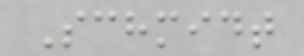Schmidt
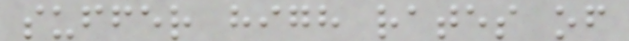suffer high rates of
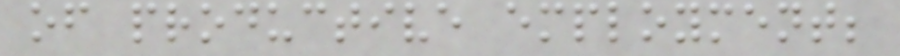of productive employment;
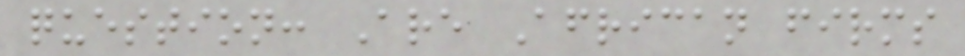question: Are African firms
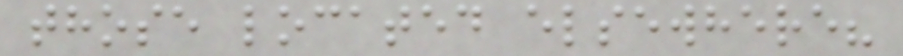those located elsewhere?
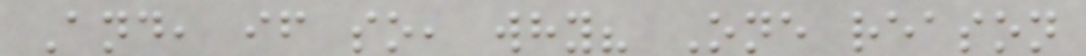And, if so, why? One reason
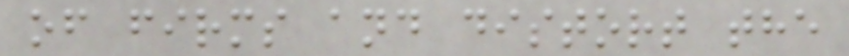of firms and distort the
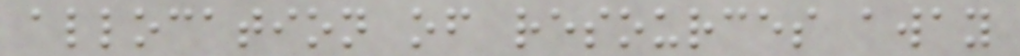allocation of resources away
